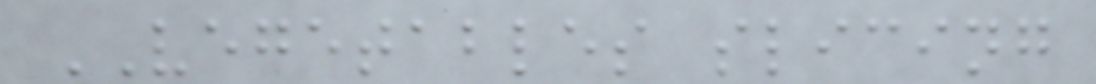VEGETABLES slicing
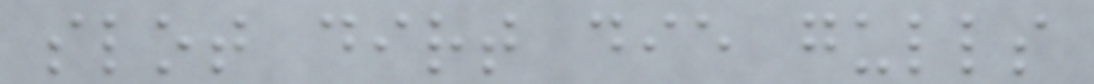slot dirt die gulls
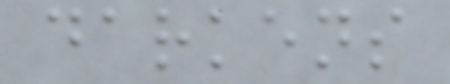darkens
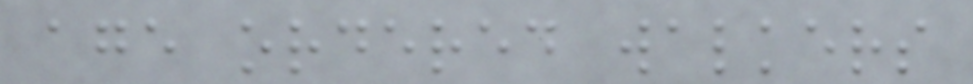age ordered walkers
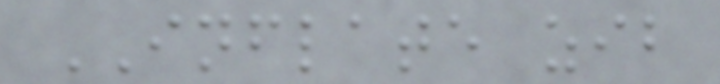INFLATE zib
